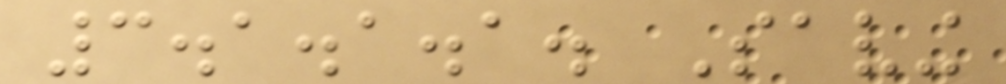3.1.1.1. Saving
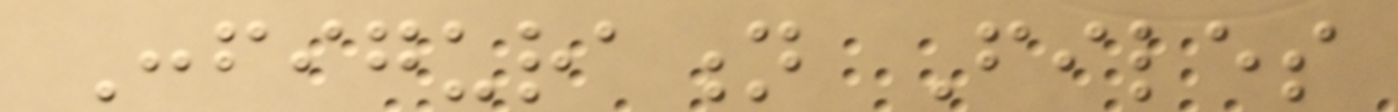Configuration Files
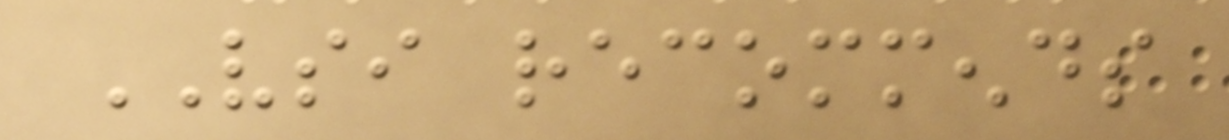VSI recommends
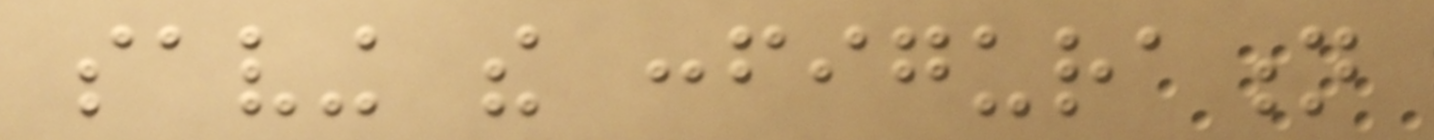saving the configuration
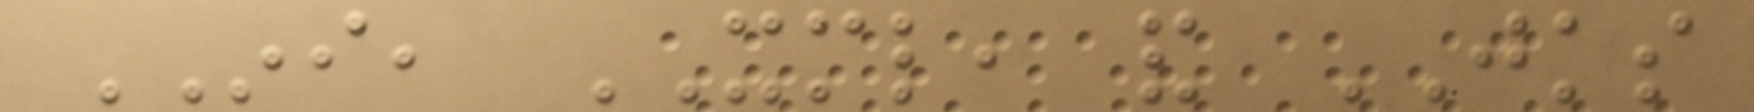INI, XML, and JKS
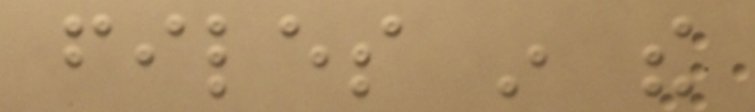files in the
